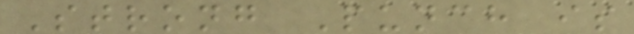Strong Punch is
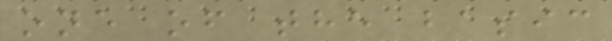one of the basic
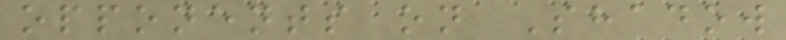opponents on Shadow
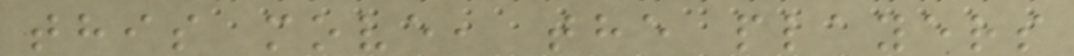this move, the players
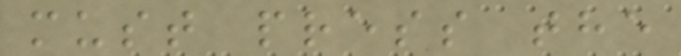must press the
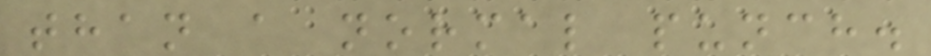than a normal punch.
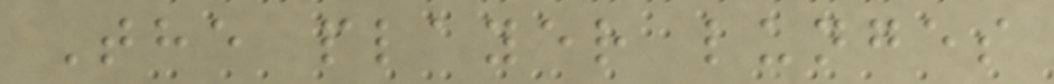The player lunges
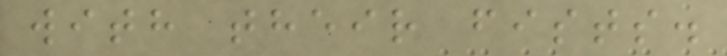with their fists.
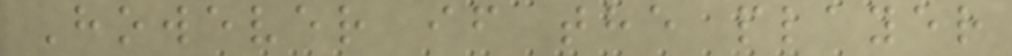However if the player
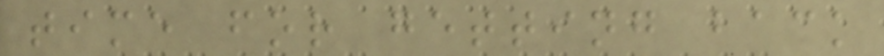time for getting back
